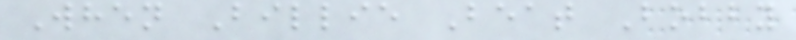When Billie Beat Bobby
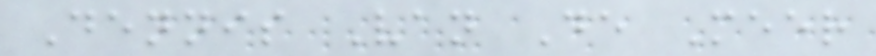Dennis Van De Meer
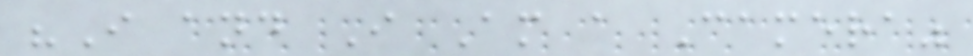"I and I Am a Camera"
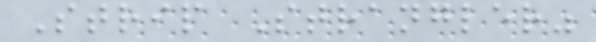Strip Strangler"
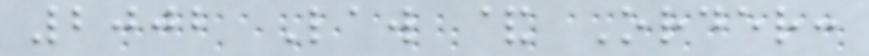2002 Law & Order:
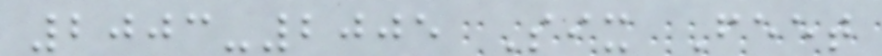2003-2005 Six Feet
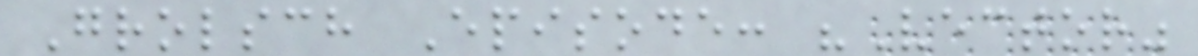Grolsch Episode: "Vector"
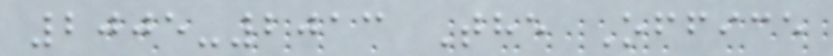2005-2013 The Office
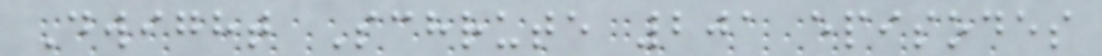Dwight Schrute 201 episodes
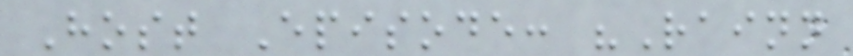Host Episode: "Rainn
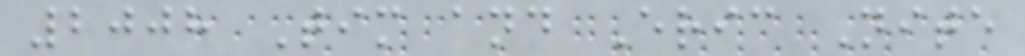2008 Tim and Eric Nite
